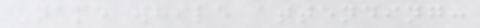Name while attending:
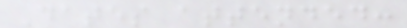Dates attended:
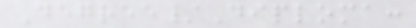Degree/Diploma:
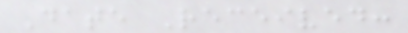Date Received:
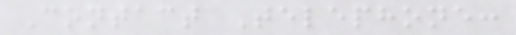Contact Telephone:
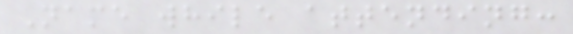Name while attending:
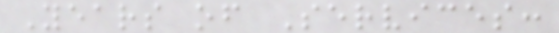Years of Services:
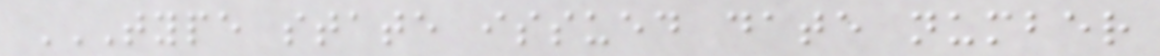TYPE STATE ISSUED DATE NUMBER
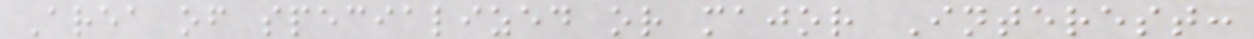Area of specialized or major Interest:
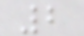2
